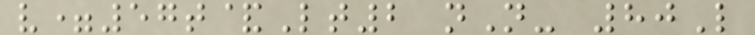v=57t&Lt2 nN- 80L
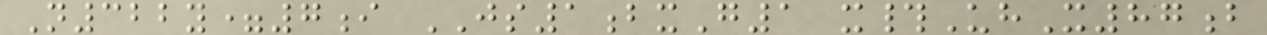N322y=7i JS1bxG1 x#UhX87b
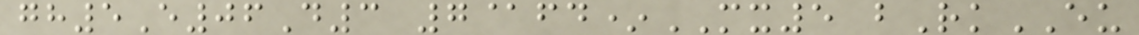gh5E06D3 7@fd*MX5 bRkEU
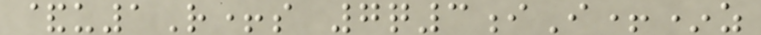&u1R+s 7q3iI+*z
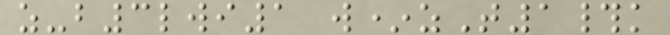z-b3lwi1 w*zT1#k
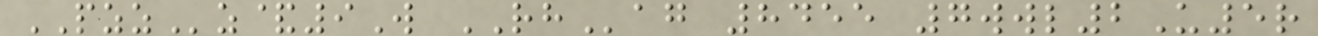PZZz&9W RHag 8455 7wwl2U5r
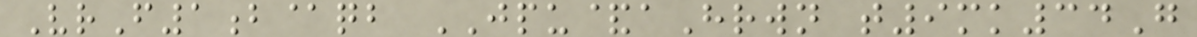VrF1b@qb JPU&aHrwn t9mk34G
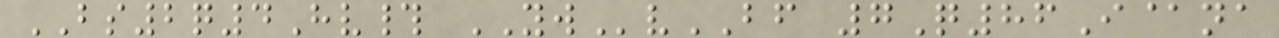BS2q4Hv# YWvBF 7Q86I@na
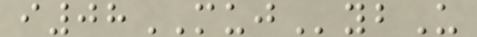i08MUJybU
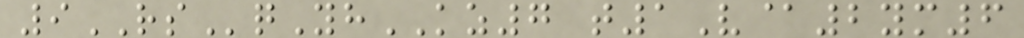9RSqYhKZ7 t1V@2ym6
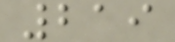219
